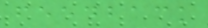feedback
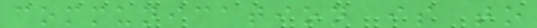communication is to
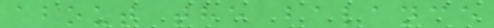about the balance
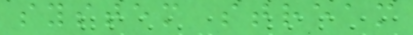system stream
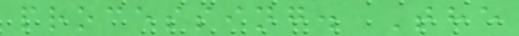processing. The
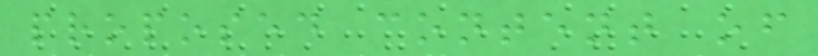proposed content of
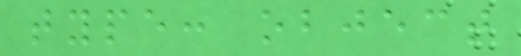type: object
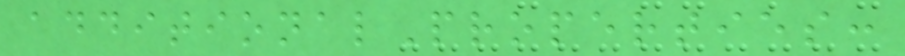additionalProperties:
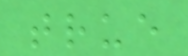true
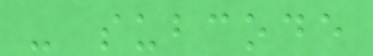- subcode
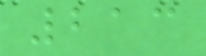213
